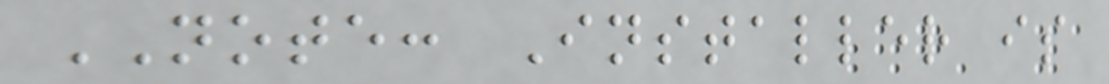NOTE: Installer is
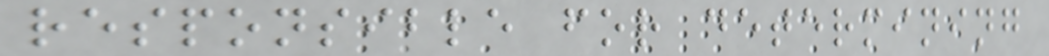responsible for determining
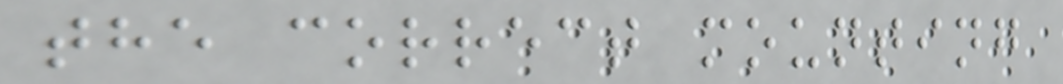the correct mounting
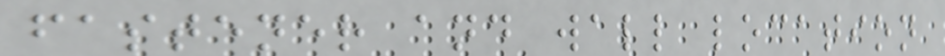fastener and wall location
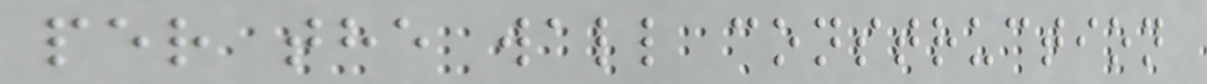per the wall construction
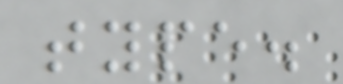type.
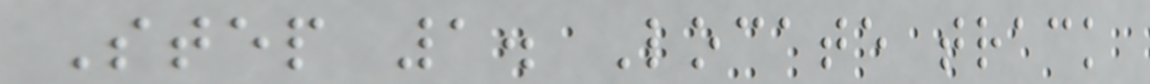Step 1. Locate track
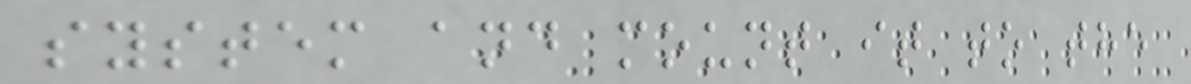system and mount it to the
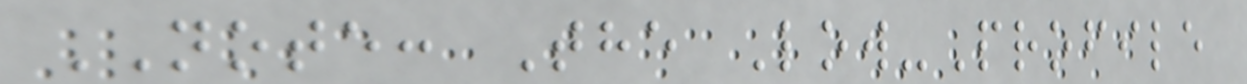NOTE: The Low-Profile
